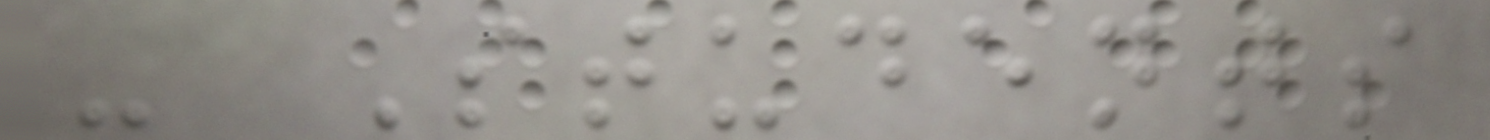- Students
